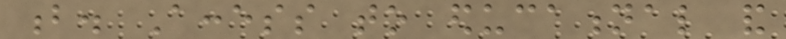b. Access to educational and
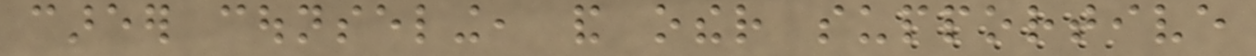career counseling, and other supportive
